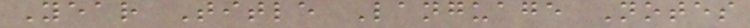Year Title Language Notes
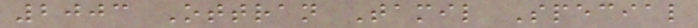2003 Ottran Tamil Special
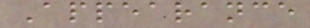Appearance
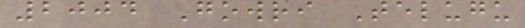2004 Gowri Telugu
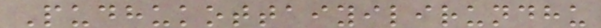Pudhukottaiyilirundhu
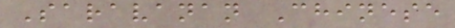Saravanan Chinese
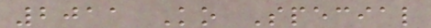2011 Ko Special
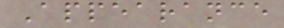Appearance
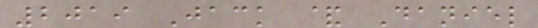2019 Jack & Daniel
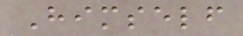Himself
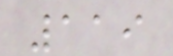119
